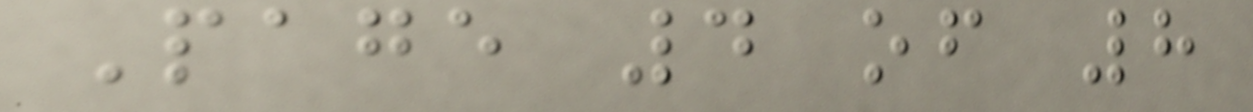Page 4 of 8
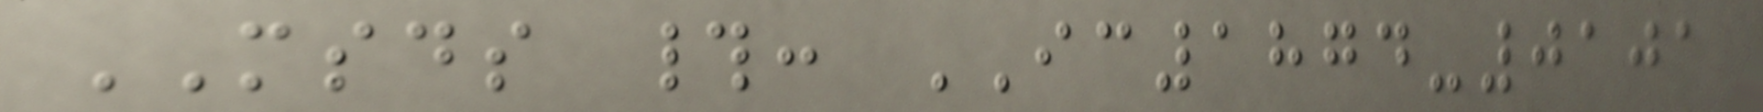MSDS #: IC1874-0101
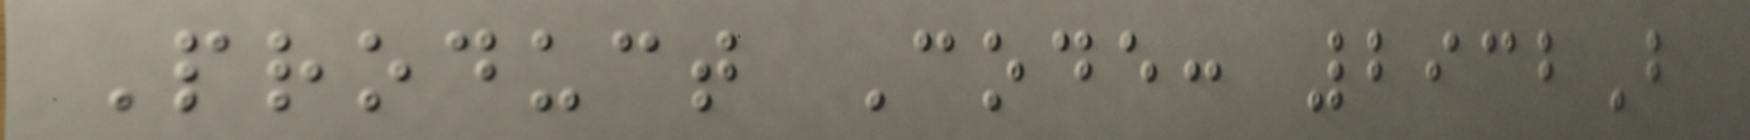Product Code: 2932B
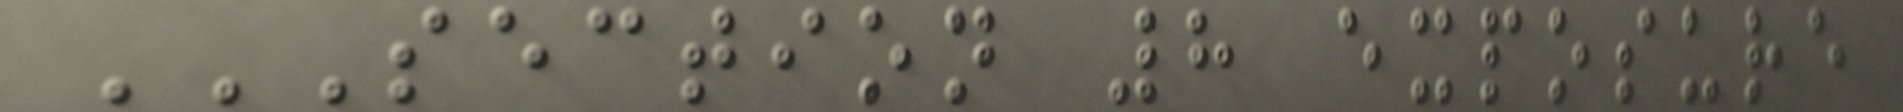SECTION 8 EXPOSURE
